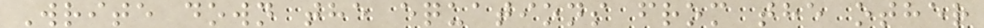Write down the equations from the other
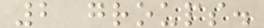2 groups.
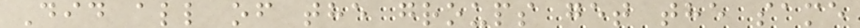Did all of the groups get the same
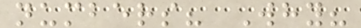numbers? Why?
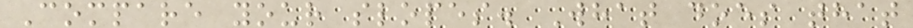Compare your slopes. What does that
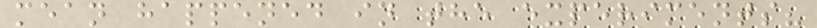mean happened in the experiments?
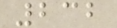232
